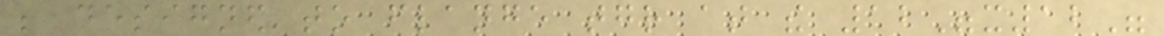be designed to flange together at the 12"x12"
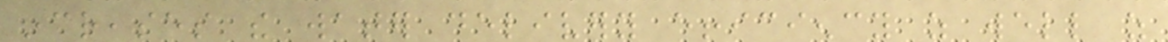increases the water delivery efficiency as well as
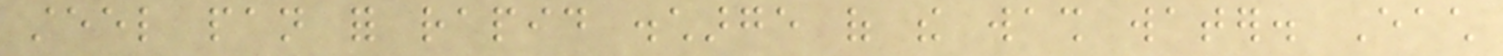steel pan for rapid discharge of the wash water. Each
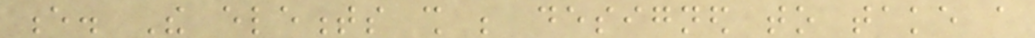e. The elements shall be designed to take a
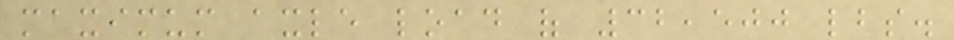maximum axle load of 32,500 lbs.
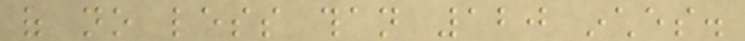of no less than 120 inches.
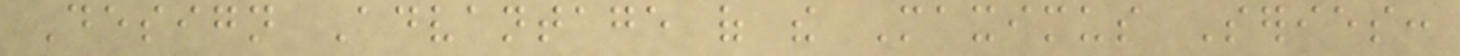Design Advantage of the Maximus Series:
